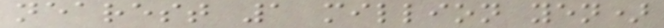nearest 1 million yen)
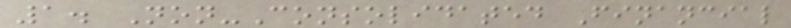1. Non-Consolidated Financial
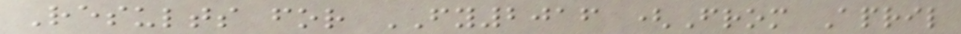Results for FY2016 (From April
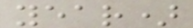year)
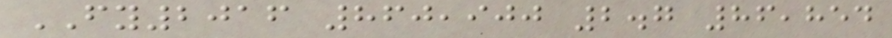FY2016 860,900 2.7 86,854
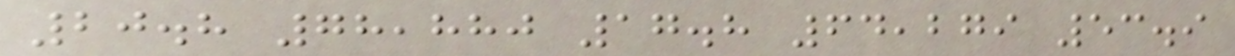20.8 78,880 17.8 64,279 53.9
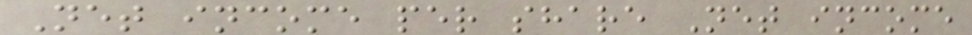Net income per share Net income
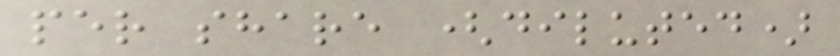per share (diluted)
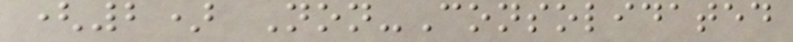(2) Non-Consolidated
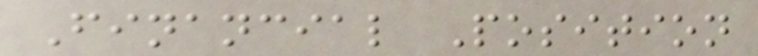Financial Position
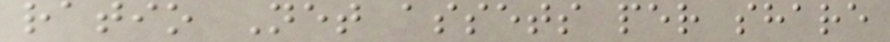ratio Net assets per share
